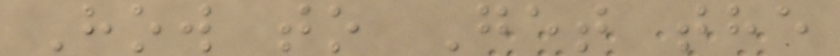How to Get the
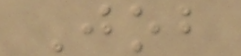Job
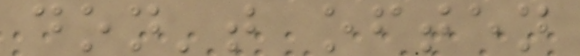don't often
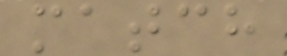match
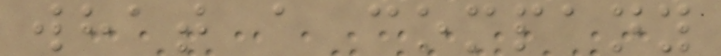what a company
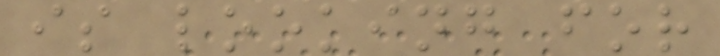is looking for
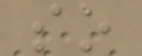so
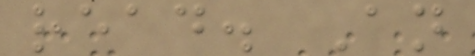read. An
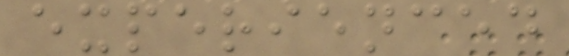experienced
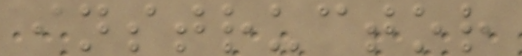instructor
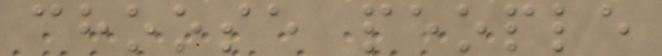choose people
